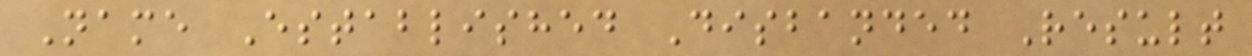Name Established Disbanded Result
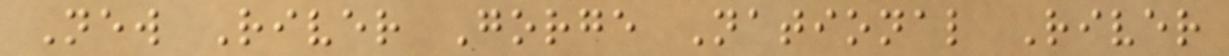New River Gorge National River
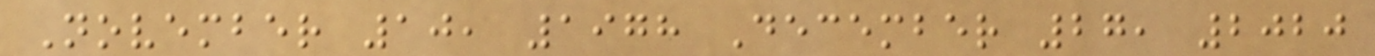November 10, 1978 December 27, 2020
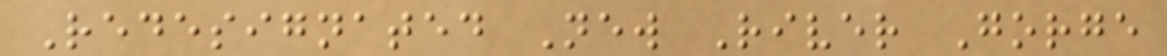Redesignated New River Gorge
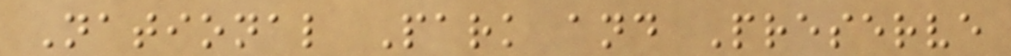National Park and Preserve
